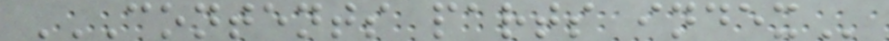CONTENTS PARTS INDEX
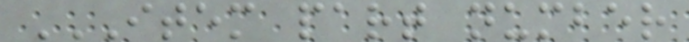ITEM PART NUMBER
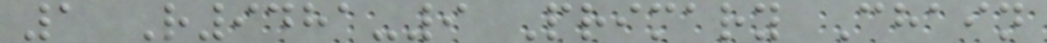1 R9481-9 Primary Chain
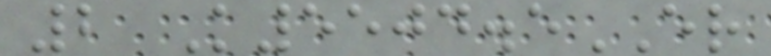2 K5504.5ER
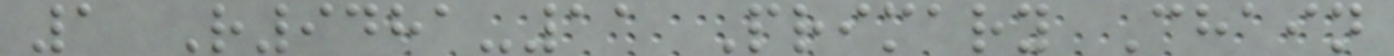1 R9481-11 Primary Chain
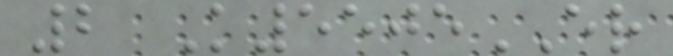2 K5505ER
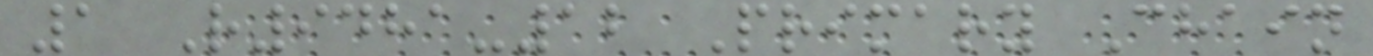1 R9481-12 Primary Chain
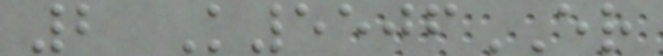2 K5506ER
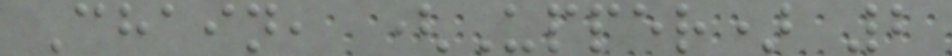Chain, (Upper) 2
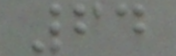64
